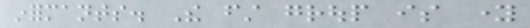informants. The first group is young
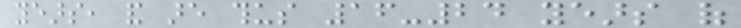years, and are thus 16-24 years of
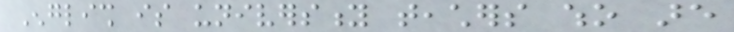English is university teachers who are
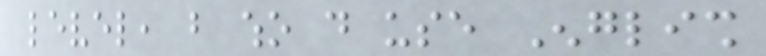level, but who do use English
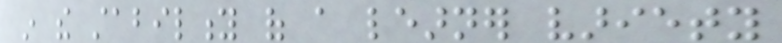in the stability of a learner variety
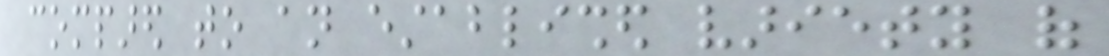compared to an established variety of
